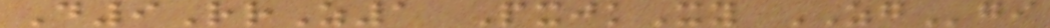D9RrZ1 PxjkXy ZGgi
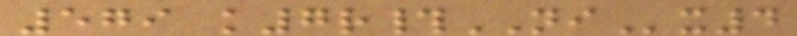579 k7r#NIx4
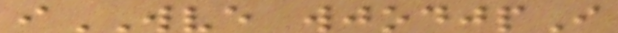iWVE wjodjpI
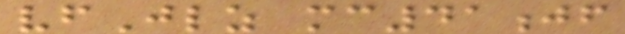vfJlz mc41jf
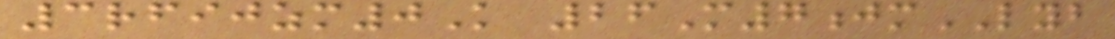3rfijzm0K 26M7jmLYB
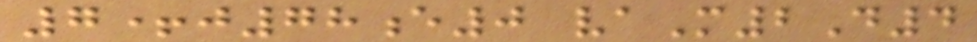7+j78e0 vaM2D4
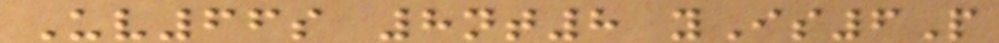Uv66s 8nt8 yIs6P
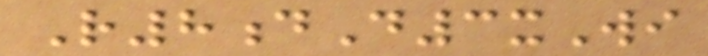R8dD3xWi
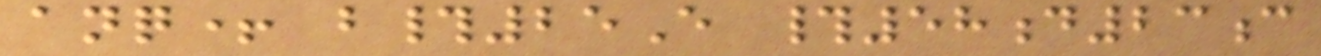anq+ b#25E #58d23c
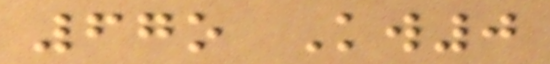67o Kw0
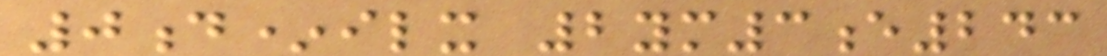0d*ilx 2ym3e243
